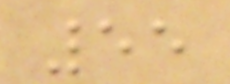55
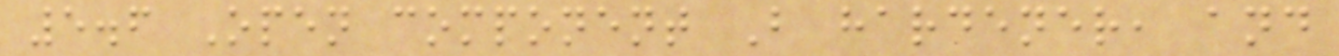5.6 Open component B hardener, and
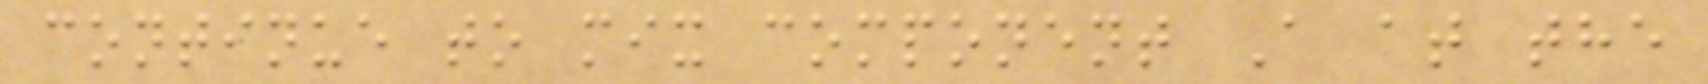continue to mix component A at the
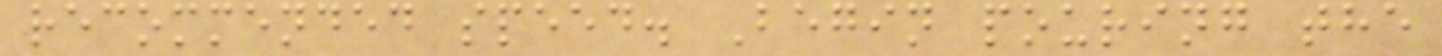recommended speed. Begin pouring the
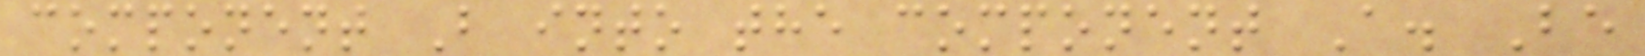component B into the component A. Be
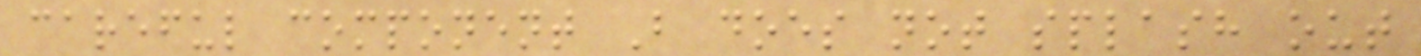careful component B does not splash out
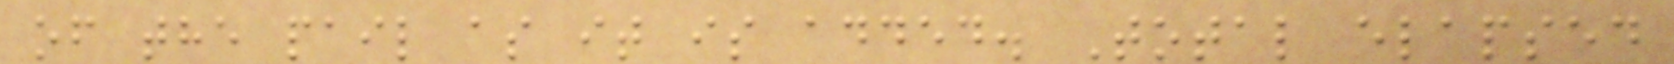of the pail as it is added. Total elapsed
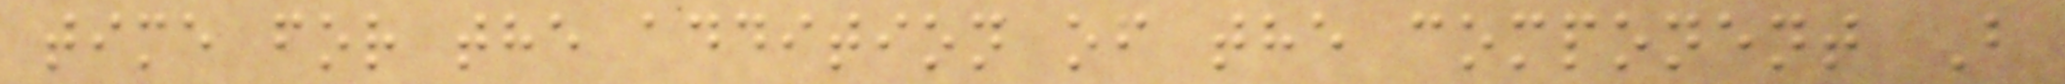time for the addition of the component B
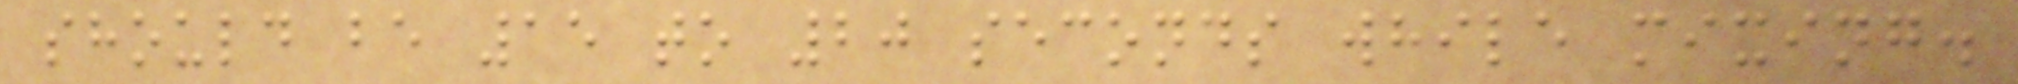should be 15 to 20 seconds while mixing.
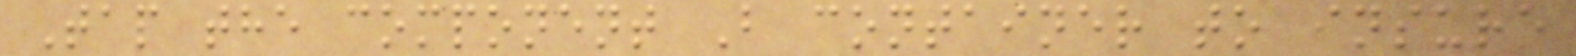Tap the component B container to insure
